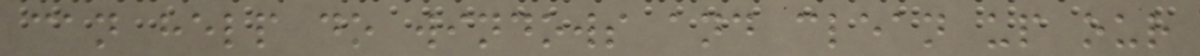can help do windows and clean up our
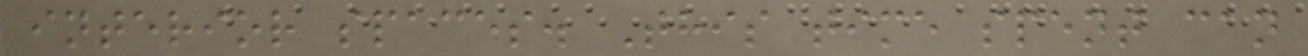interior spaces. This time spent can
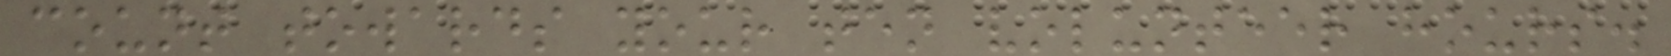count towards your ten volunteer hours.
